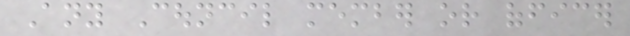Any Council member or officer
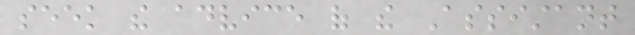seek the advice of the Assistant
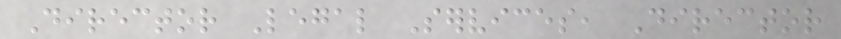Director Legal Services, Director
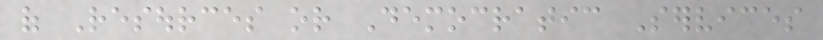of Resources or Democratic Services
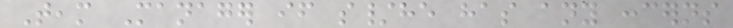Team Manager if s/he has any concerns
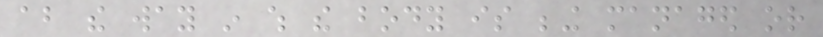about the way in which the body is being managed or
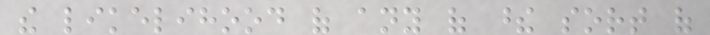the likelihood of any of these sort of
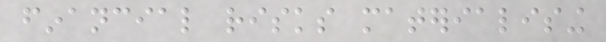financial risks materialising
